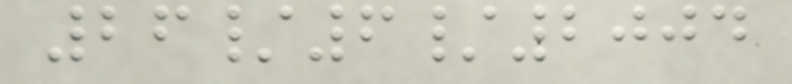26/6/2004
